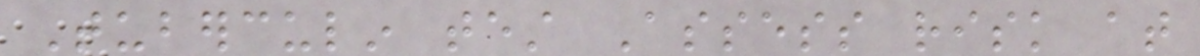Tuberculin test Assess risk at
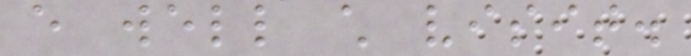every well child visit.
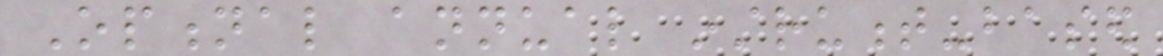Optional annual instrument-based
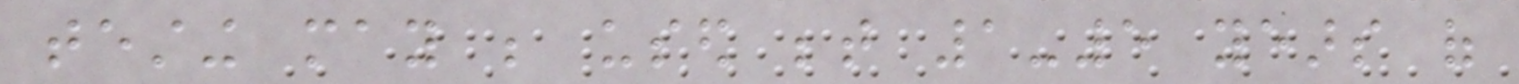testing may be used between 1-5 years of
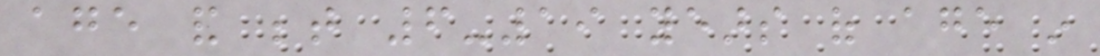age and between 6-19 years of age in
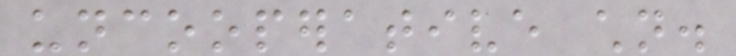uncooperative children.
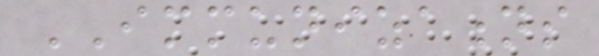IMMUNIZATIONS
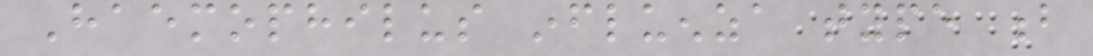Haemophilus influenza type b
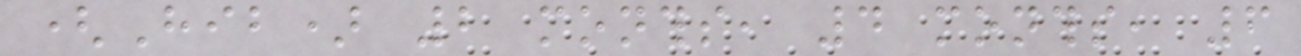(Hib) 2 months, 4 months, 6
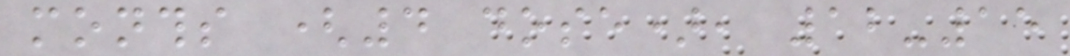months (4 dose), 12-15
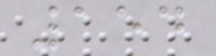154
